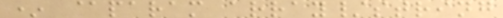* @param array/string
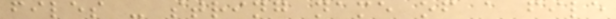files - string name of a file
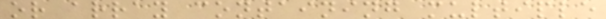or array containing multiple
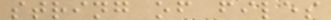string of files
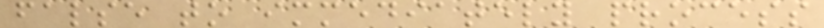false to immediately process
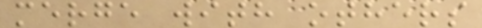merge with others
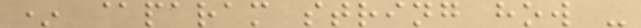* @param string how -
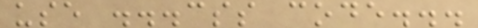use ...css code...
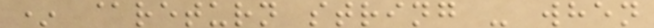* @return string - when
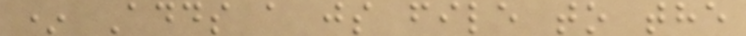* Adds a js file to the
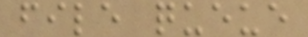file queue
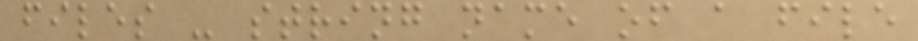files - string name of a file
